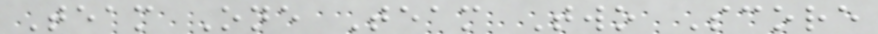Team One Team Two Score
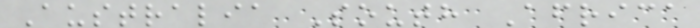Australia South Africa
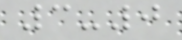3-0
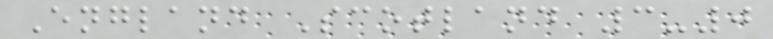England Scotland 3-0
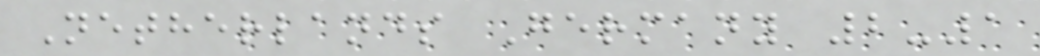Netherlands Germany 2-1
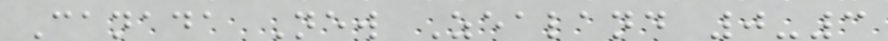Canada New Zealand 0-3
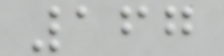167
